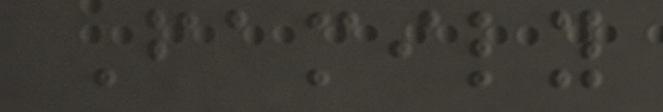Family
